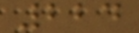224
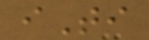iTi
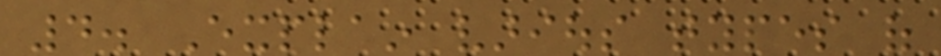4. Explain various types of
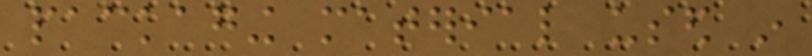packaging material used in
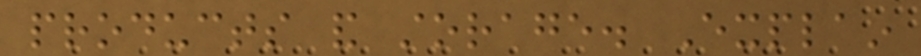products and storage. Explain
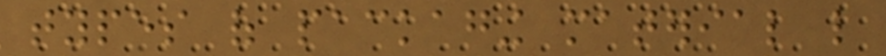types of packaging material like
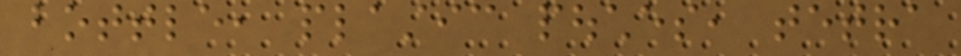bottle, plastic pouches, tetra
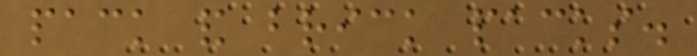pack and brick packs.
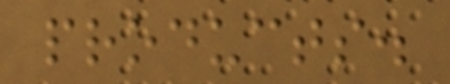products.
